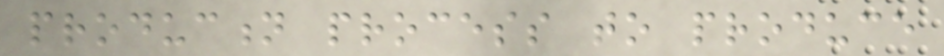production process to produce
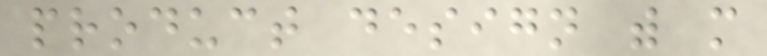product design with more
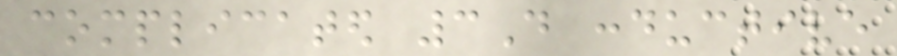complicated 3D conductive
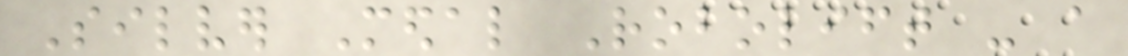Silver Medal Robolift - a
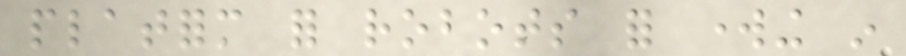platform for robots for working in
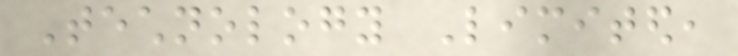Technology Limited,
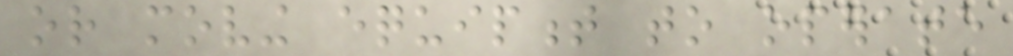or moving equipment to operate
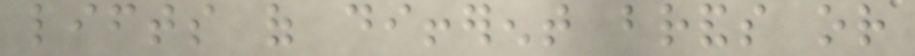lifts of different brands or
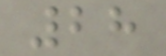28
